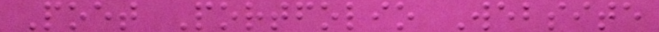Poet Portfolio Website
